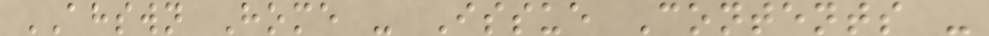AHSWN Home - Issue Contents -
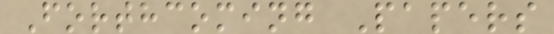Forthcoming Papers
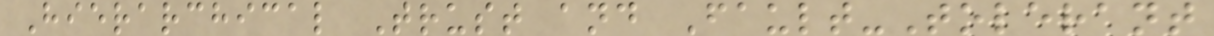Hierarchical Trust and Fault-Tolerant
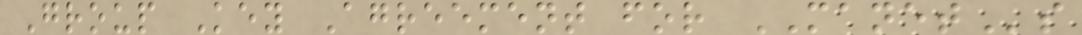Group Key Agreement for MANETs
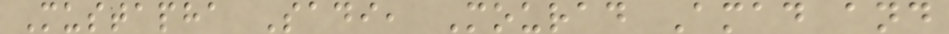Mustapha Sadi, Mourad Amad and
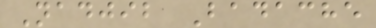Nadjib Badache
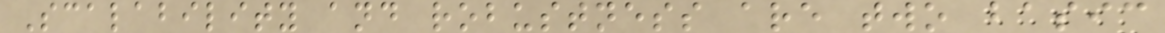Scalability and robustness are two basic
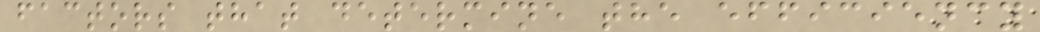factors that determine the efficiency
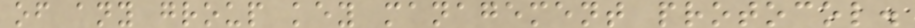of any group key management protocol.
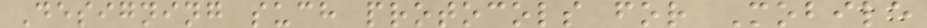Designing such protocols for Mobile
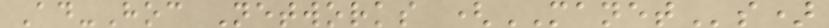Ad-Hoc Networks (MANETs)
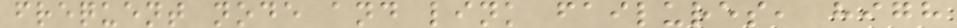frequent node and link failures, high
